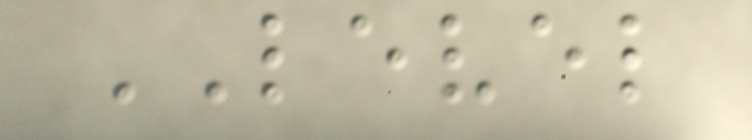LEVEL
